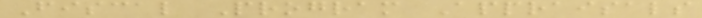Fiscal Program Appraisals
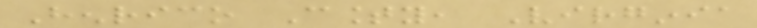Henrico County, Virginia
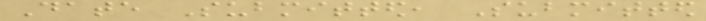Date Submitted, Submitted
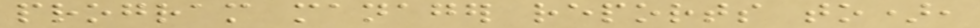program manager reports to),
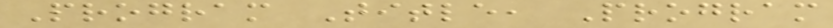Program Title, Program
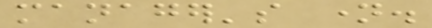manager's name.
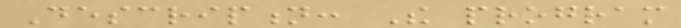Description: The program
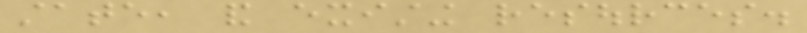state, and existing resources.
